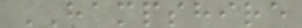HAMPSHIRE
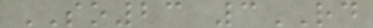SO23 3RD
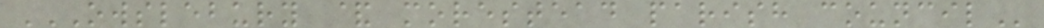OWSLEBURY & MORESTEAD PARISH COUNCIL
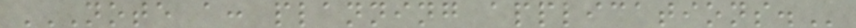NOTE A: PLANNING APPLICATIONS.
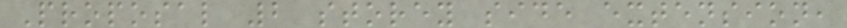Proposal 2 storey side extension,
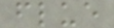flue
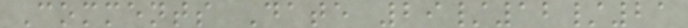Comments Date 29/12/21
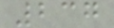237
